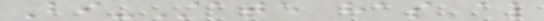Bi-State has also
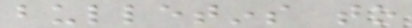bulletins to
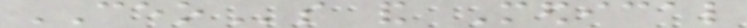CEOs and Medical
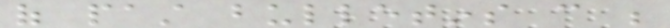of past bulletins can be
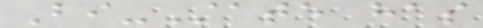Bi-State has
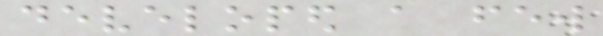developed a few
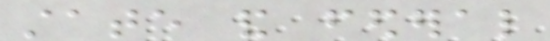state and federal
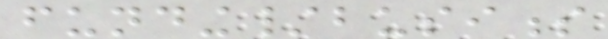funding/business
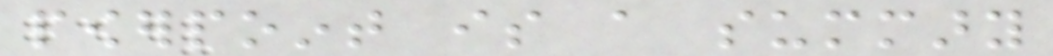powerpoint is a summary
